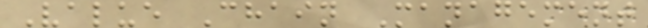Value Chain Management
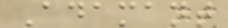Adamant
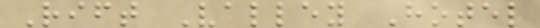Rift Valley Hotel
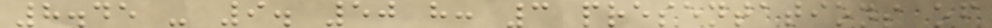8.45 - 9. 50 h: 3 presentations of
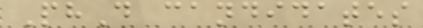PhD candidates
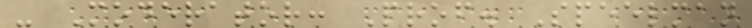- Moderator: Prof. Speelman
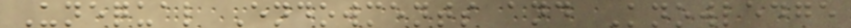Unequal Endowments and Knowledge
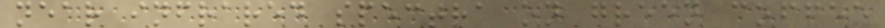near infrared spectra on green coffee
